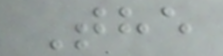The
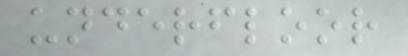underfloor
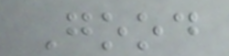Good
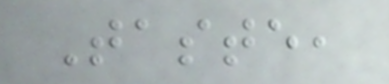Taste,
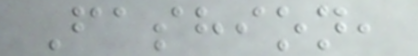Fashion,
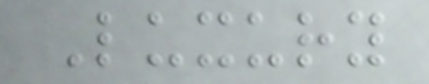Luxury
